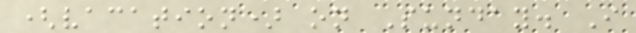(vacation) on Sunday. I
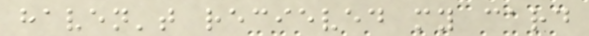haven't recieved my card
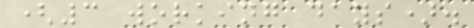(3 working days).
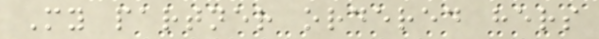My partner ordered hers
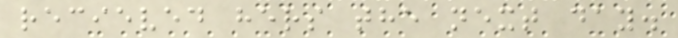recieved hers the next day.
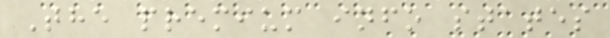The premium info states
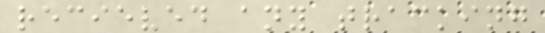recieved any tracking
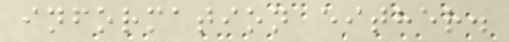information either.
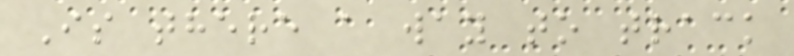Is there a way to track
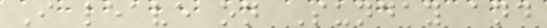I leave on Sunday and
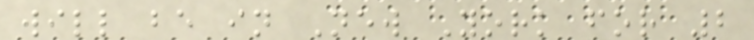will be in New York for 2
